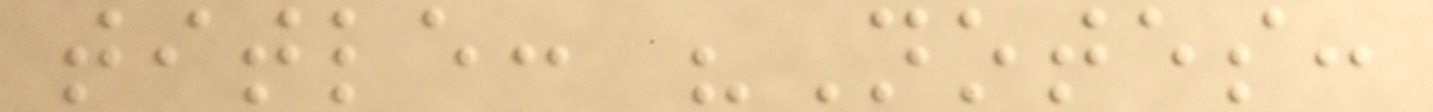title: "Notes:
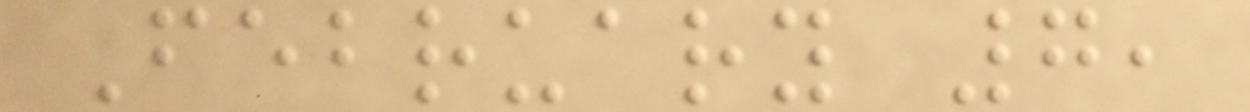February 7,
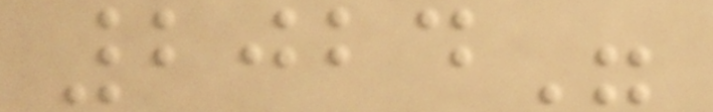2024"
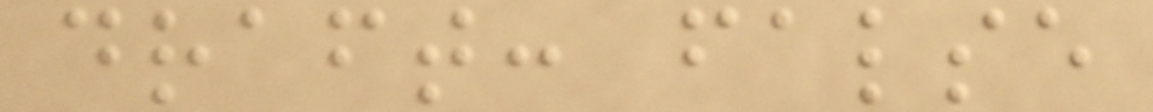draft: false
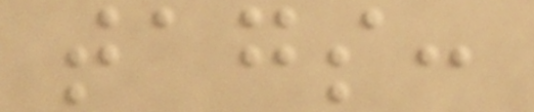tags:
